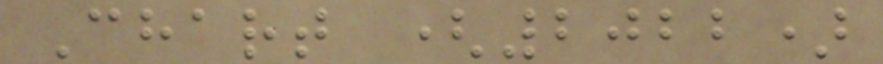Chart (2022)
